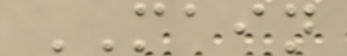MAIN
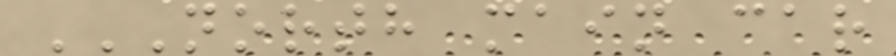NORTH MAIN CAR
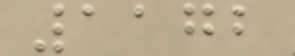1172
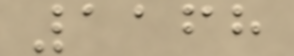1168
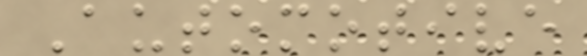Automotive
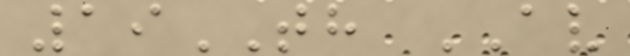19TH AV
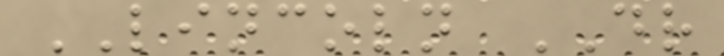LINCOLN DR
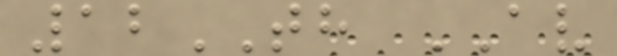12TH AV
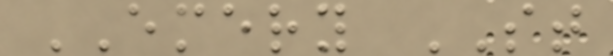EMERY ST
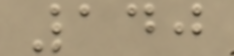140
